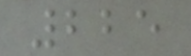225
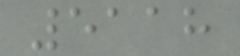5118
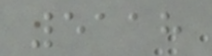5118
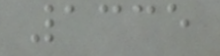1335
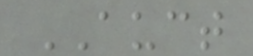AUCT
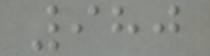980
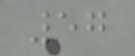57
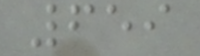659
